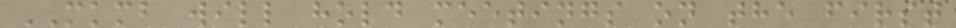MKMB will hold meetings on the first
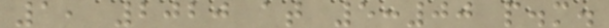1, 2020 at 5:00 p.m.
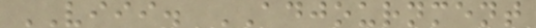VIII. ADJOURNMENT
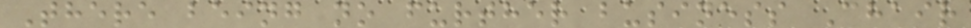There being no further business Chair
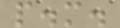p.m.
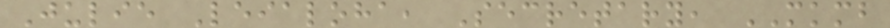Julie Leialoha, Secretary, MKMB
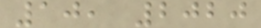10, 2020
